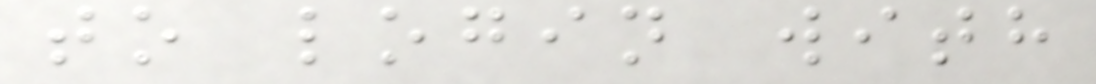to login with
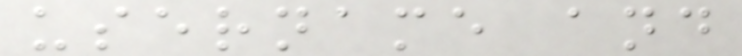username and
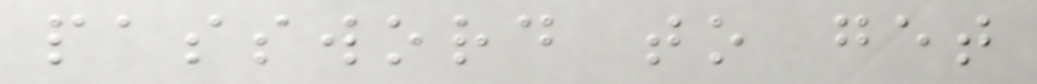password to get
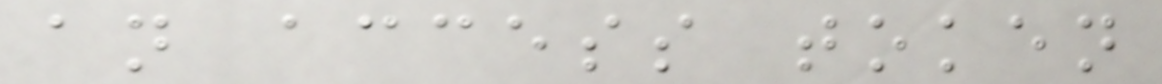an access token
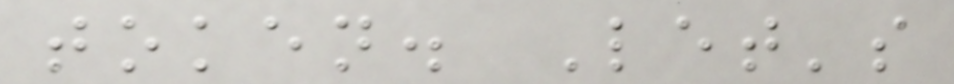token. Let's
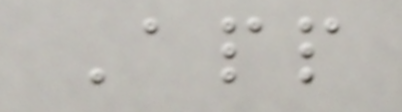App
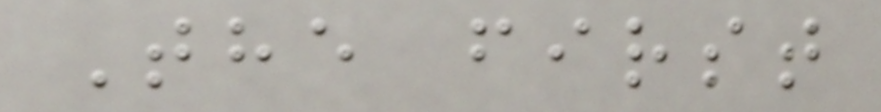The first
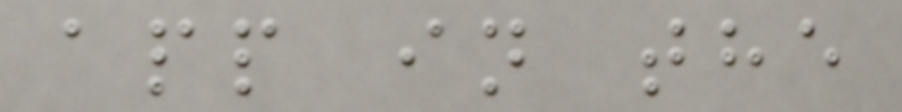app in the
